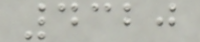4320
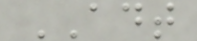ADT
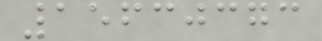15630373
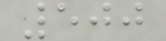500
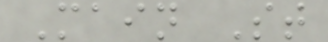Main St
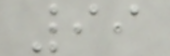99
